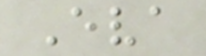Eva
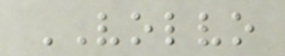VOLVO
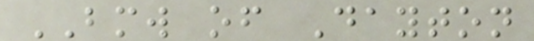BMW of Dayton
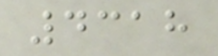4318
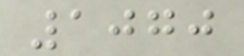1070
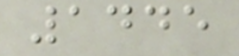1445
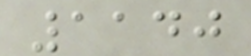1140
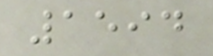1594
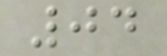04
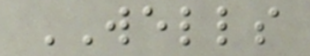WELLS
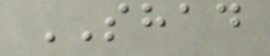SHAD
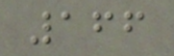166
